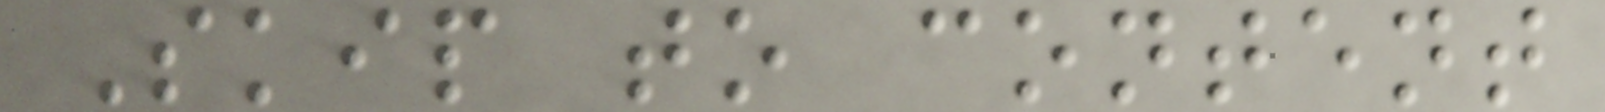Skip to content
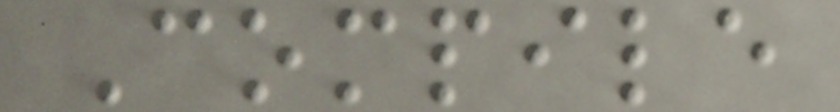Compile
